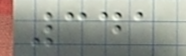341
